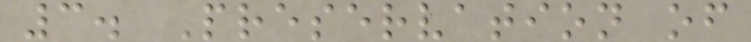3. Preservation of
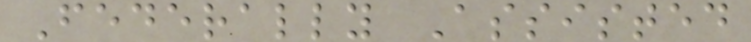Federally Assisted
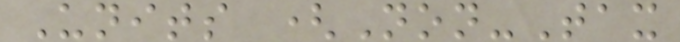Units (Non-Tax
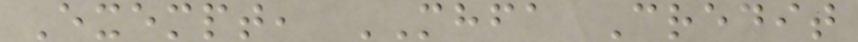Exempt, MHFA Credit
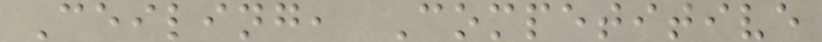Ceiling, Competitive
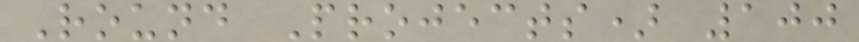Round Projects) 100
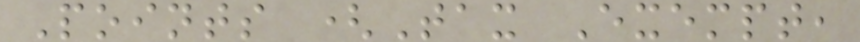Points (Tax Exempt,
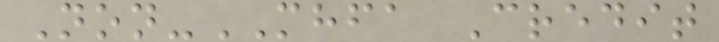Non-MHFA Credit
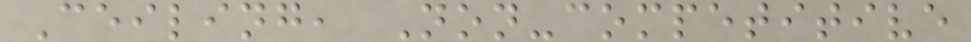Ceiling, Non-competitive
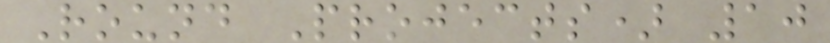Round Projects) 10
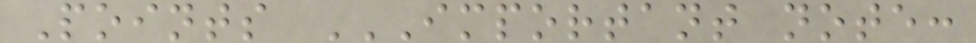Points IMPORTANT NOTE:
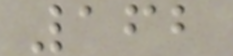162
